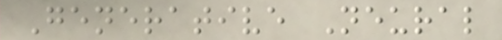Generative Neural
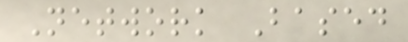Network Based
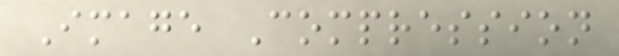Image Compression
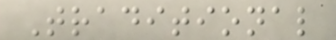Traditional
